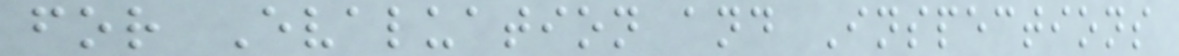for Evaluation and Inspections
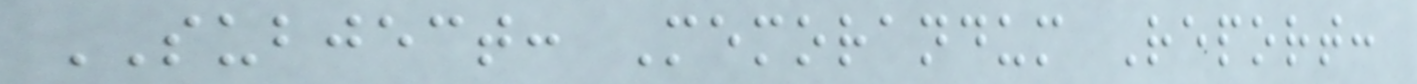SUBJECT: Memorandum Report:
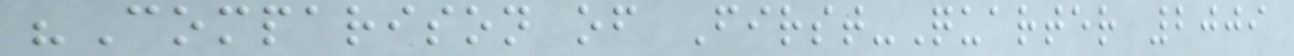"Comparison of First-Quarter 2009
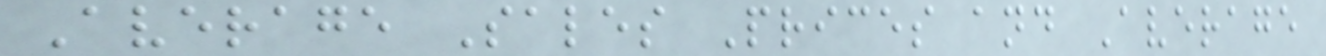Average Sales Prices and Average
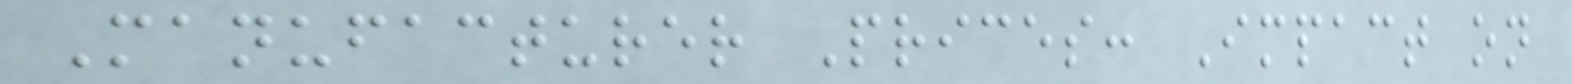Manufacturer Prices: Impact on
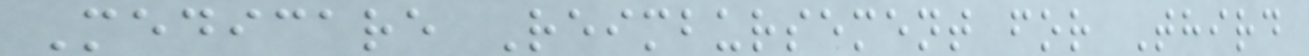Medicare Reimbursement for Third
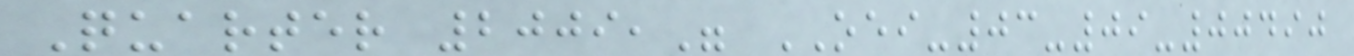Quarter 2009," OEI-03-09-00490
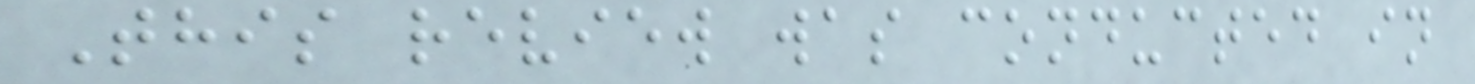This review was conducted in
